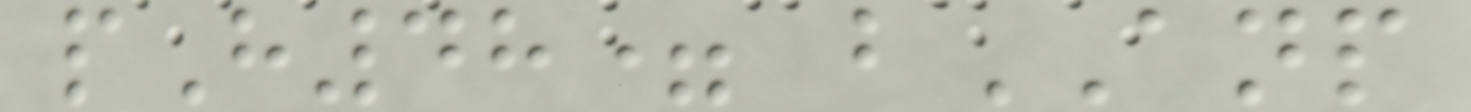pH48= bANP
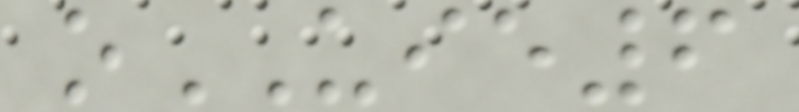oUIE6
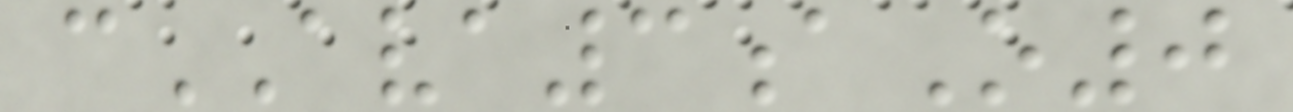cAVA3aO0
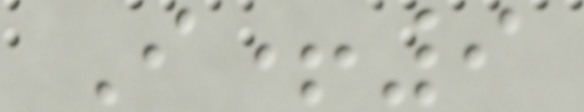I+9
